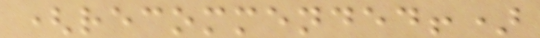(recommended!)
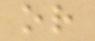or
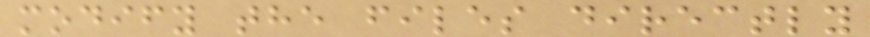modify the files directly
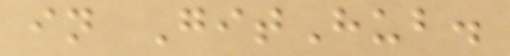in GitHub.
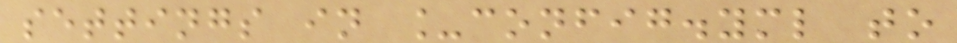settings in _config.yml to
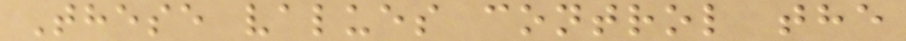These values control the
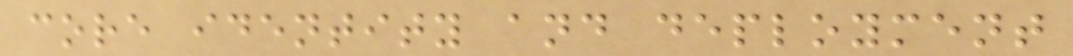core identity and deployment
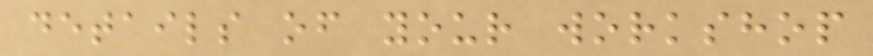details of your workshop
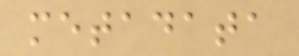metadata
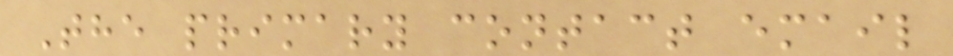The primary contact email
